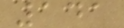141
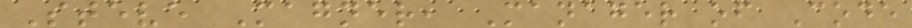Steve Magner, Manager of Code
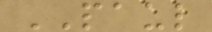PAUL
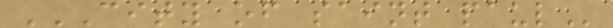CITY OF SAINT PAUL
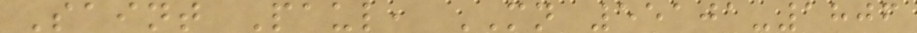Saint Paul, MN 55101-1806
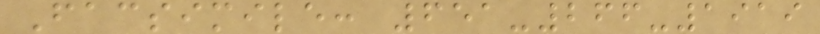Facsimile: 651-266-1919
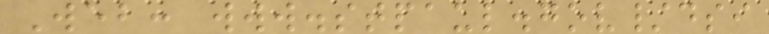Web: www.stpaul.gov/dsi
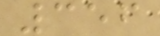356
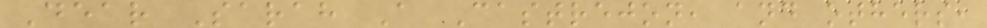Dear Sarah A Castrejon, and others,
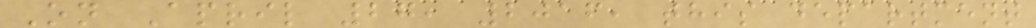On April 27, 2016, this department
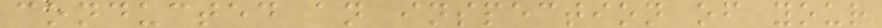conducted an inspection of your
